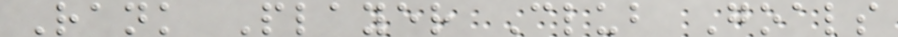Rank Player Club Goals
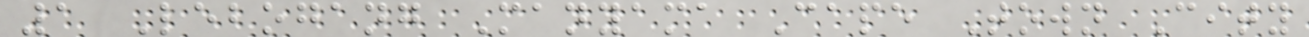1 Lebogang Manyama Cape Town City
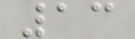13
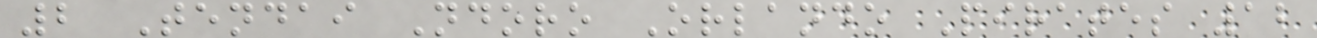2 Tendai Ndoro Orlando Pirates 12
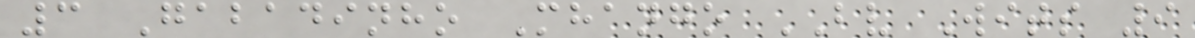3 Gabadinho Mhango BV Wits 9
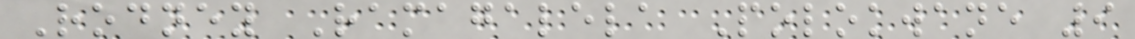Rodney Ramagalela Polokwane 9
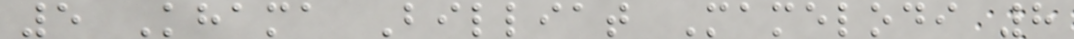5 Khama Billiat Mamelodi 8
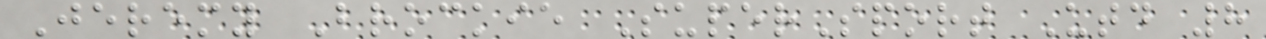Jeremy Brockie SuperSport Utd 8
